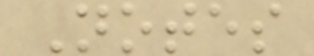Notes
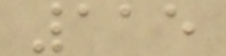115
